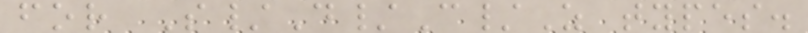for S/D/C/Z types.
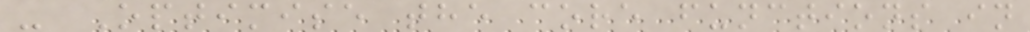- Optimise the core functions in
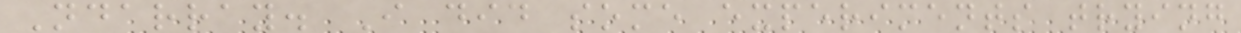Ndarray. I did some experiments trying
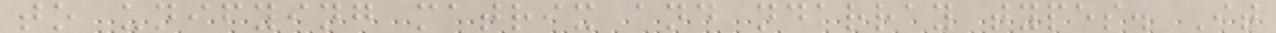to unifying matrix and ndarray types. It
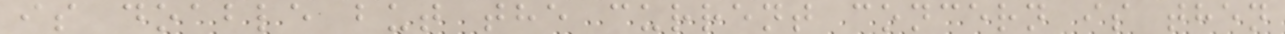is doable but the current concern is then
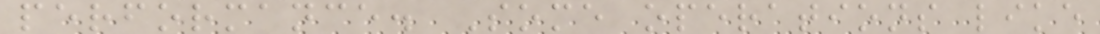performance. Some operations like
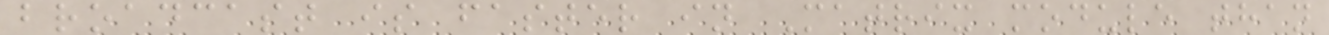broadcast is faster in Matrix module than
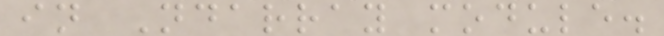in Ndarray module.
